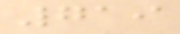719
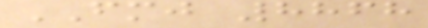FMJ 8868
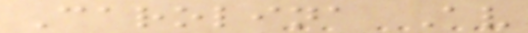Carolina Av
